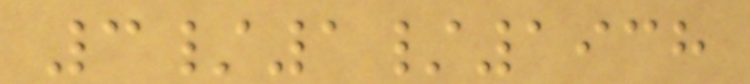3/1/1938
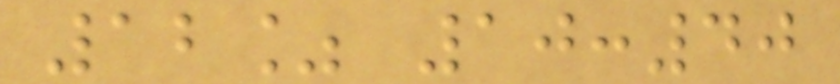12% 10:40
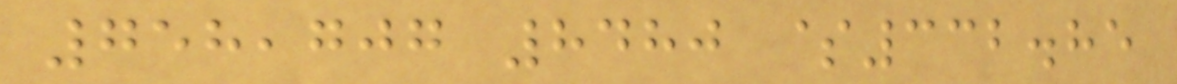758,707 8480 $332.85
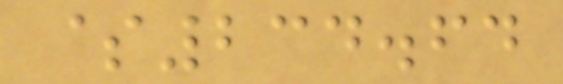$234.64
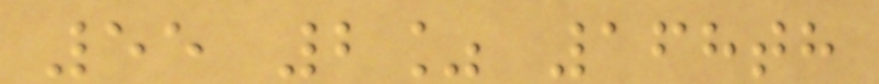55 2% 168th
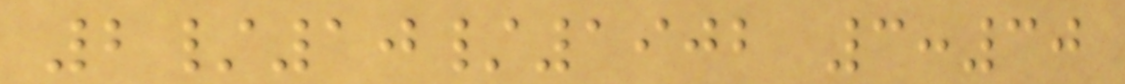2/10/1902 3:30
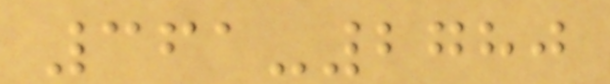361-2780
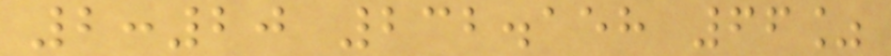2:20 232.158 66%
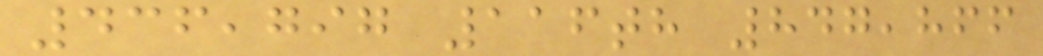436,797 116th 847,866
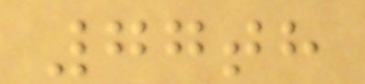77th
